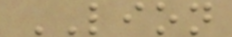LION
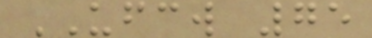UFCW 75
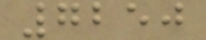7250
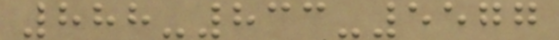888-833-5577
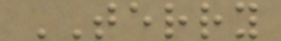TERRY
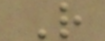R
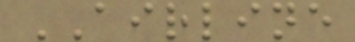AIRLINE
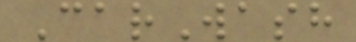CarWash
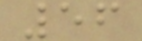56
